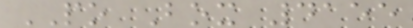PO Box 4155
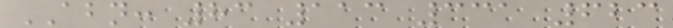ABN: 83 113 331 623
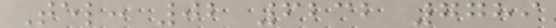Tel: 02 6232 7789
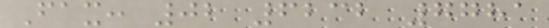Fax: 02 6232 7781
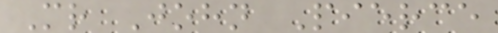Mr John Pierce
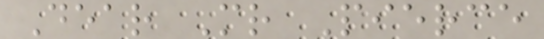Dear Mr Pierce
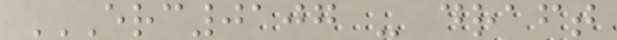ERC0107 - DRAFT
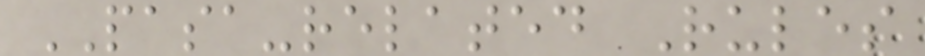PASA-related Rules
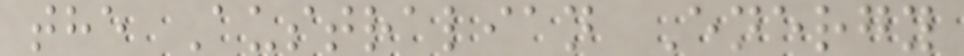the Australian Energy
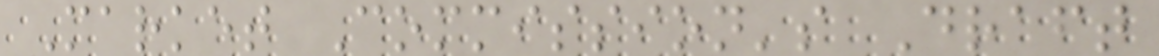Market Commission's Draft
